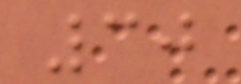30
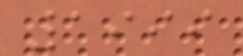1999
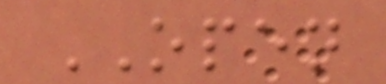OPEN
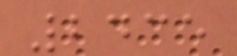2435
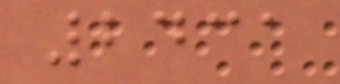2431
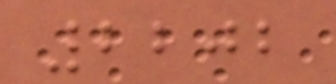2202
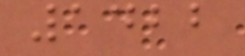1422
